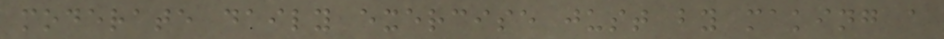moderate daily exercise just by making a
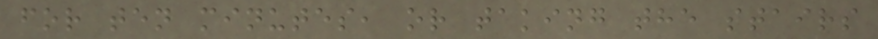for ten minutes, or taking the stairs
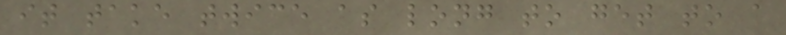it take twice as long to get to a
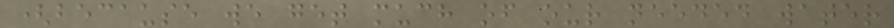(because we get much of our needed water
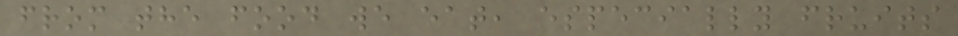from the food we eat, especially fruits
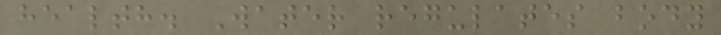health. Water regulates body
